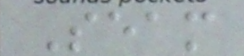Seam
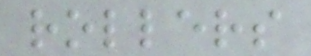rollers
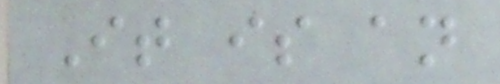It is an
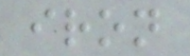iron
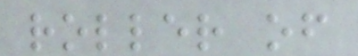roller of
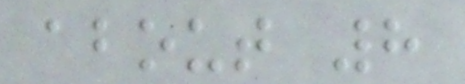about 8
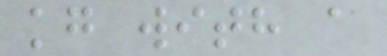kg with a
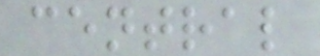central
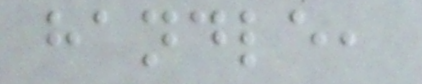handle,
